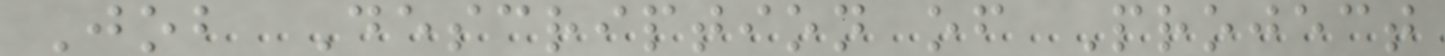Job Description of Project
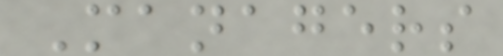Managers
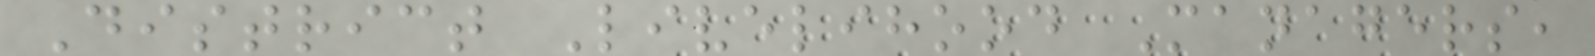District Livelihood Managers,
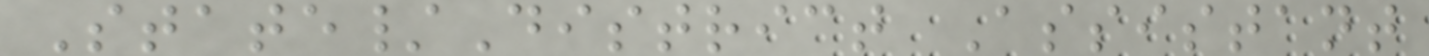State/District Assistant
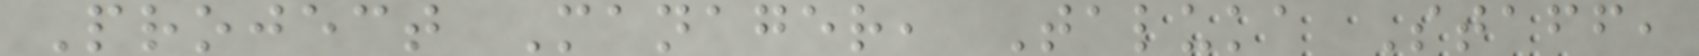Project Manager, Taluka Staff,
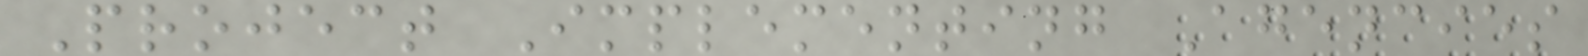Project Implementing Agencies
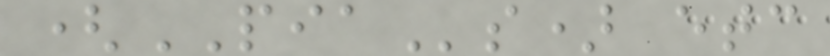(PIAs) etc
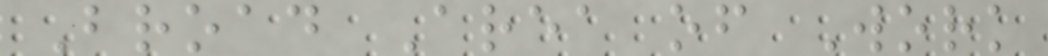Broad Area of Work
